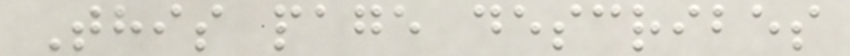This page describes
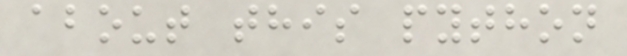about this python
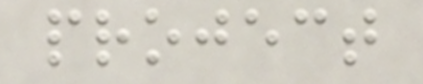project
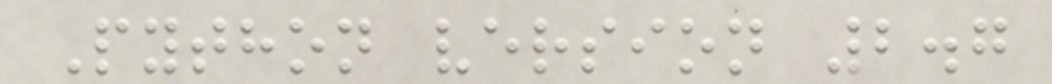Python version 2.7
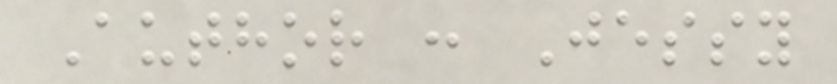Author : Jessy
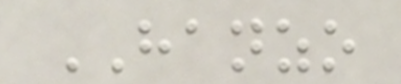HANZO
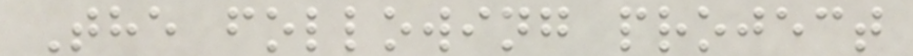The following project
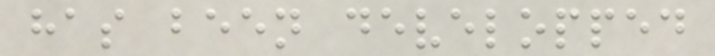has been developped
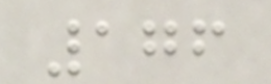176
